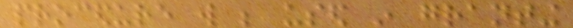procedure will be used in granting
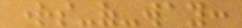rights-of-way:
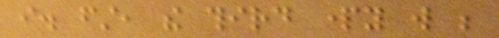i. first, the third party will be
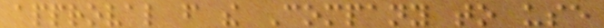approval from the Company to use
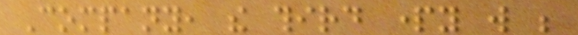Company, the third party will be
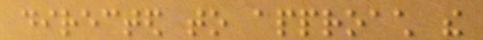directed to approach the
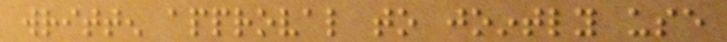written approval to jointly use
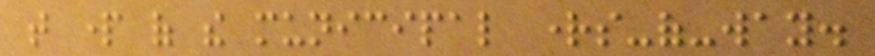that part of the municipal rights-of-way.
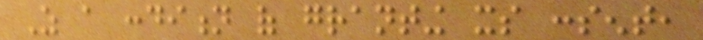As a condition of granting its consent,
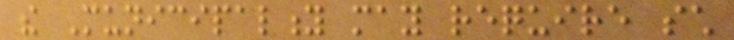the Municipality may require such
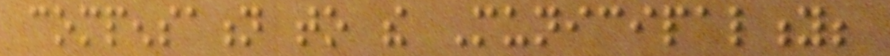compensation to the Municipality;
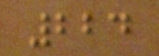224
